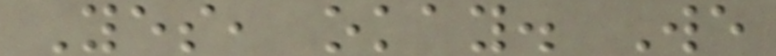Yes, okay. We
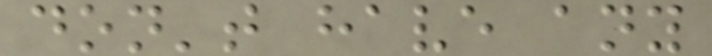don't have any
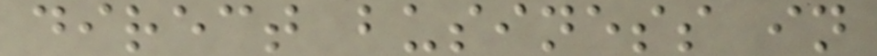direct business in
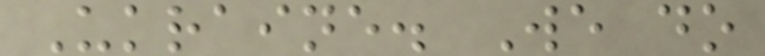Ukraine. We do
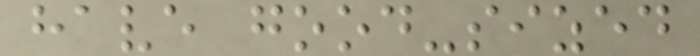have good-sized
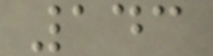143
